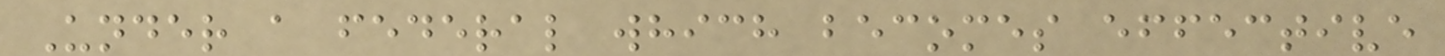Under a federal which becomes effective
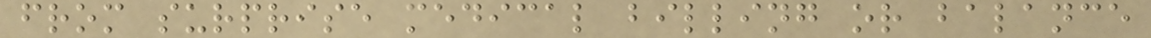from surprise medical billing or balance
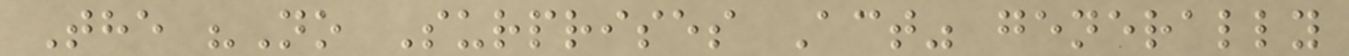The "No Surprises Act" generally
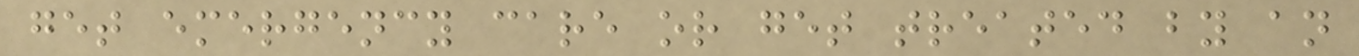get emergency care or get treated by an
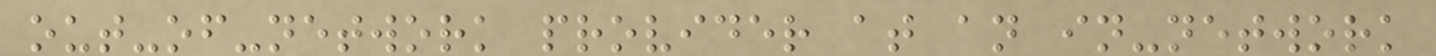out-of-network provider at an in-network
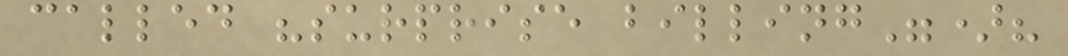called "surprise billing")?
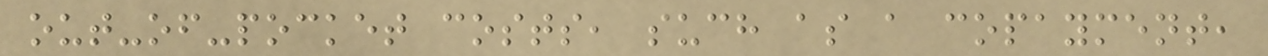out-of-pocket costs, such as a copayment,
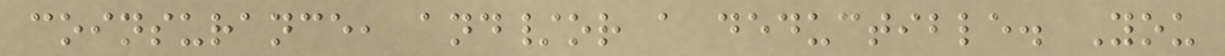coinsurance, and/or a deductible. You
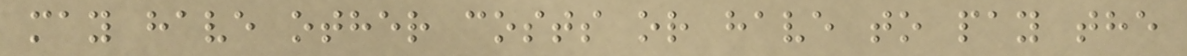may have other costs or have to pay the
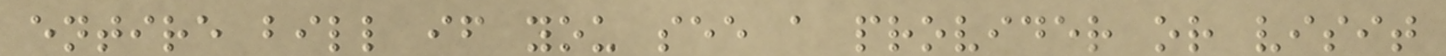entire bill if you see a provider or visit
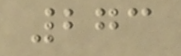273
